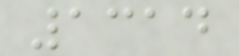1314
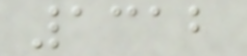1312
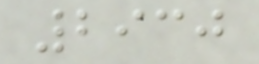2930
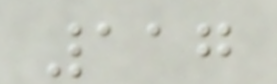117
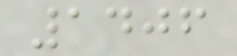1406
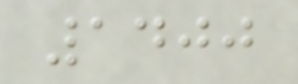1400
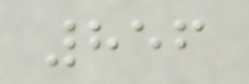856
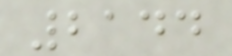2144
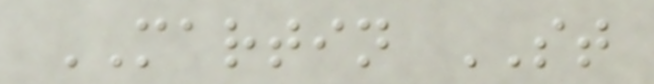MARTIN ST
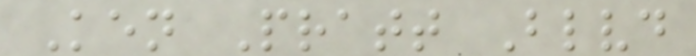Ken Pratt Blvd
